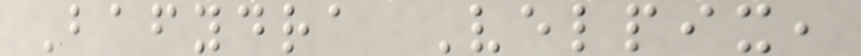Bafydra Velpix,
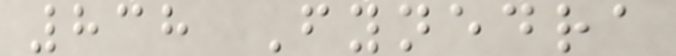838 Fynedra
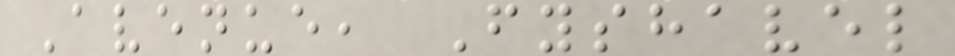Avenue, Fyshavel
